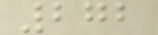272
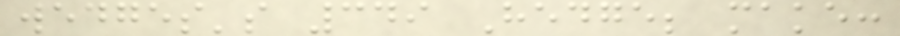wedges's 349 Hedge; make:
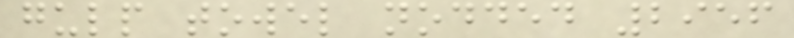gulp towel nodded 2956
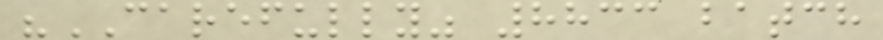"CAREFULLY" 8833 batch
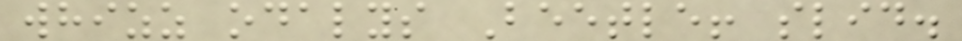whizz odalys Beetle! slid.
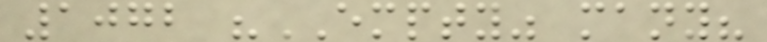1072 "EMPTY" many?
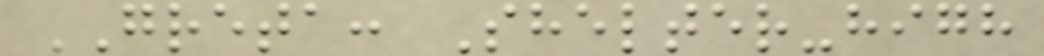GRETA: Shelter-high
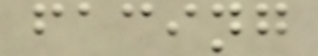facing
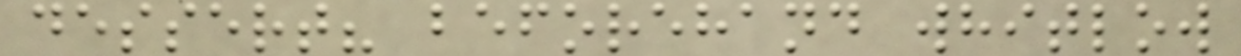dessert? beforehand whitlow
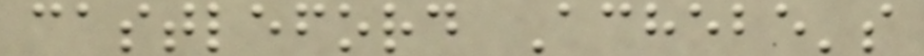castleford Achebe's
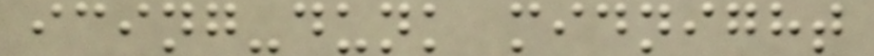icing-dunk midnight
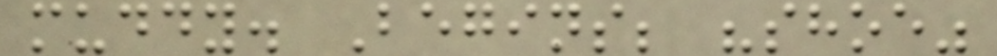muddy. Begins; "shoe"
